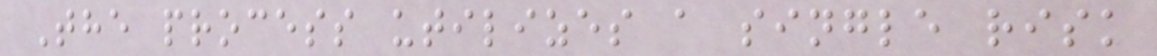The process utilizes a single risk
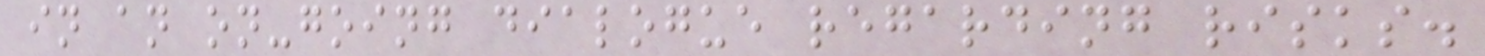in an on-going dialogue regarding risks.
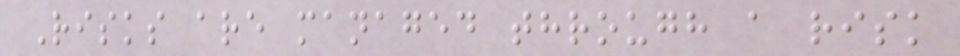Risks are managed through a risk
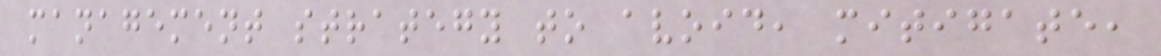management strategy to avoid, mitigate,
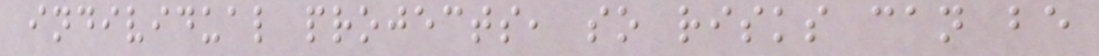individual projects, so risks can be
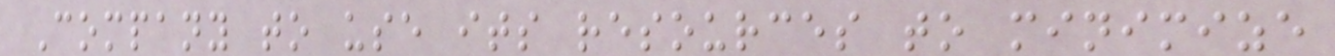Company to use its resources to minimize
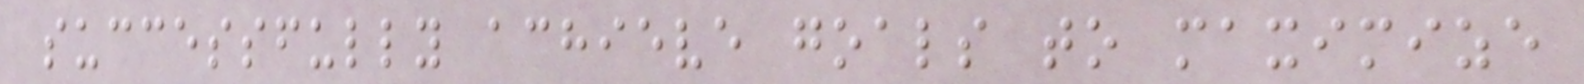successfully achieve goals to maximize
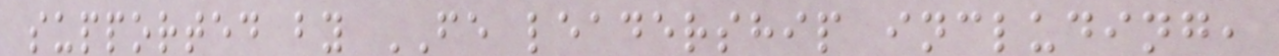supported by FE leadership including,
